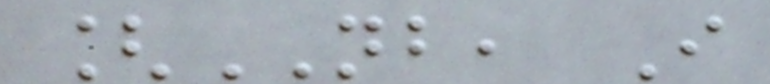[NB, I
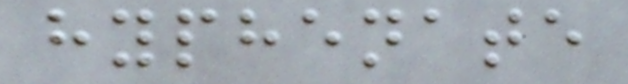hyphenate
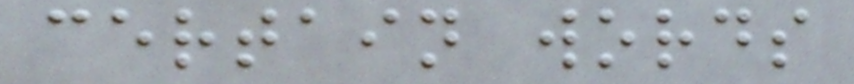certain words
